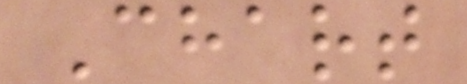Chart
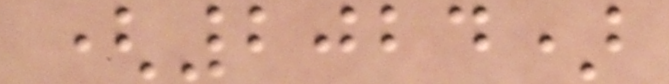(2024)
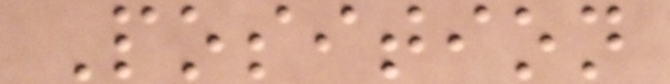Position
